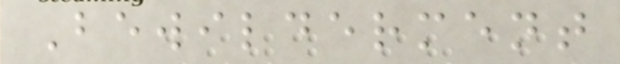Bewilderment
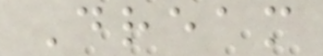Dream
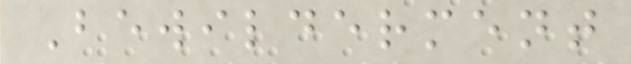Bewilderment
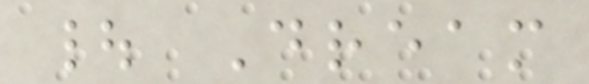| Dream
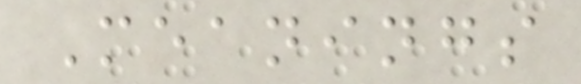Meanings
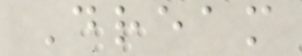Dream
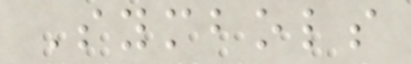Symbols
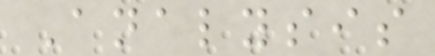Analysis
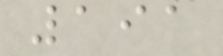191
